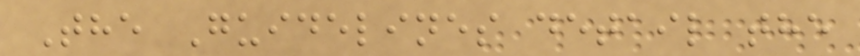The Guidelines detail the
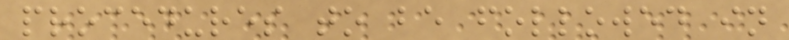procedures to be followed in
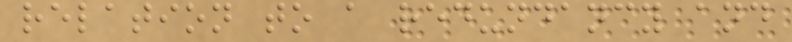relation to a redundancy and
